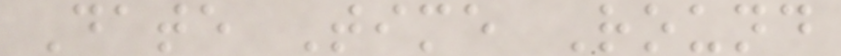Date Time Round
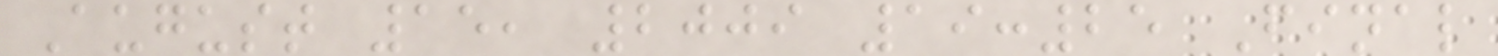August 15, 2009 19:25 Final
